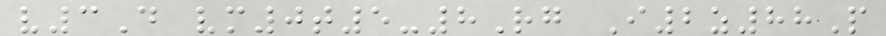v3D vm0t5-8Rg I2z88P
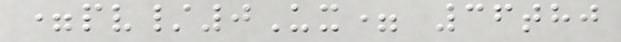=pv/0Ux= 36thj
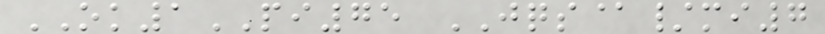OK1PI75 JQS@/mi7
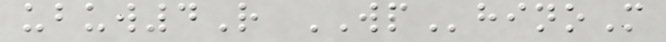ubuw4R WPhinoM
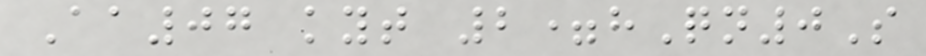Aa07 kyt 2=hQn0S
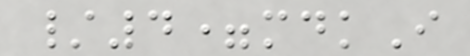/4=mdkI
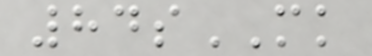84sMK
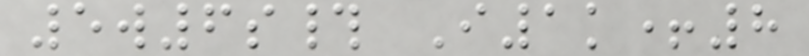5w6s# I1k+8
